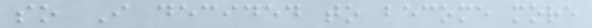so I decided to become more
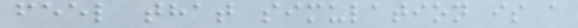feel that simulation is a
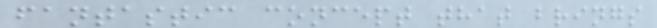fantastic concept that brings
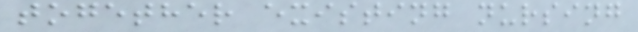together existing nursing
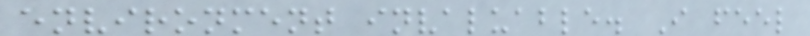environment invaluable. I feel
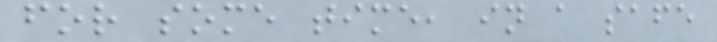for some time, in a safe
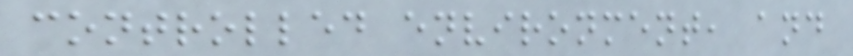controlled environment, and
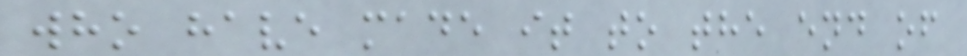who have made it to the end of
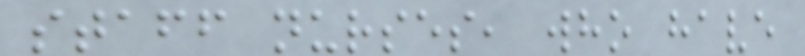staff nurses, who have
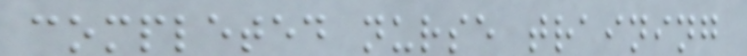completed nurse training
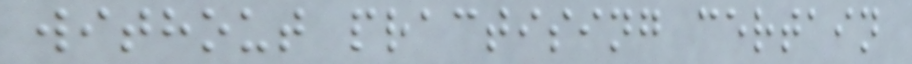without practising certain
